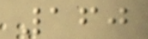160
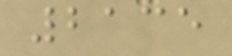2135
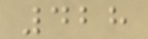428
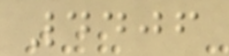4406
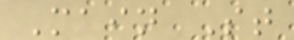Main St
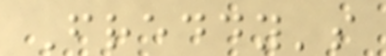Freddy's
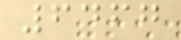6467
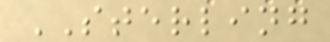STERLING
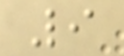9
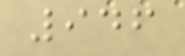946
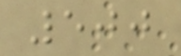500
